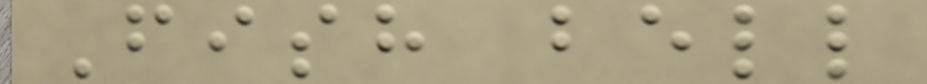Fish bell
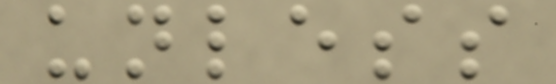unless
